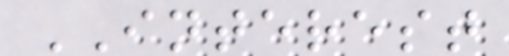INTEREST
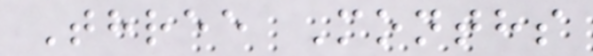Three Months
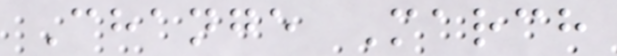Change March
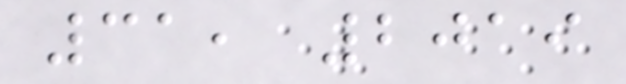31, 2019
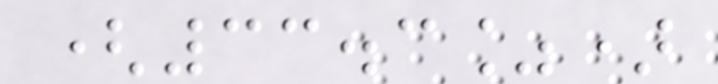(33.3%)
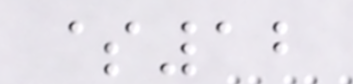$12
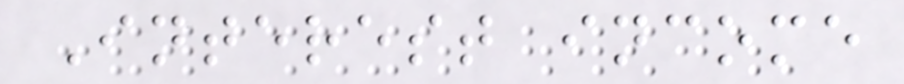Interest income
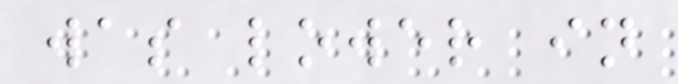was lower in
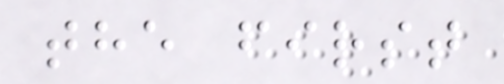the first
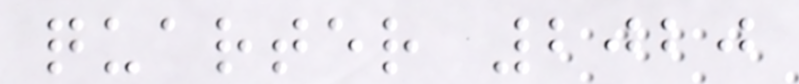quarter 2020
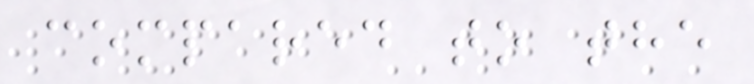compared to the
